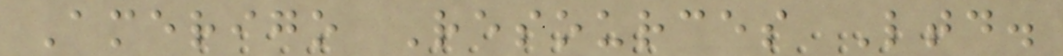Amerigo Resources Ltd.
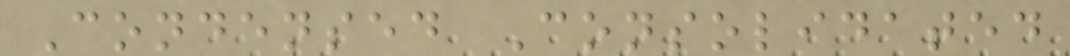Condensed Consolidated
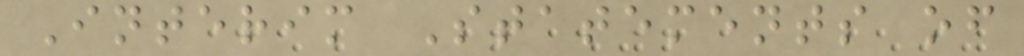Interim Statements of
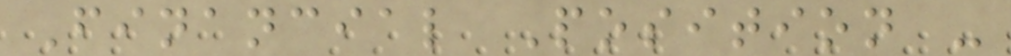Financial Position -
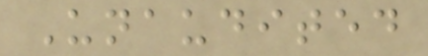Unaudited
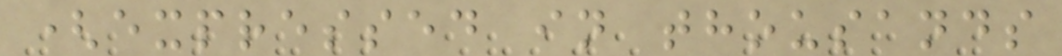(expressed in thousands
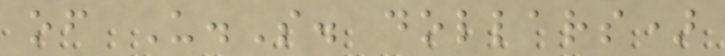of U.S. dollars)
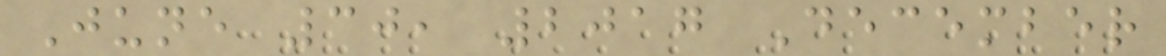June 30, 2017 December
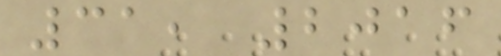31, 2016
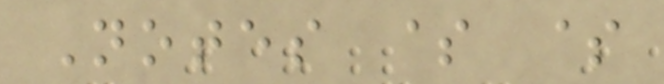Notes $ $
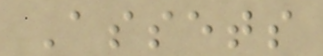Assets
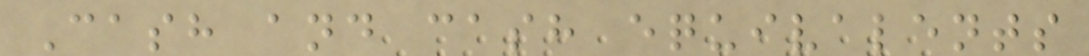Cash and cash equivalents
